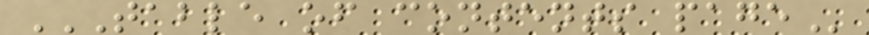TABLE OF CONTENTS PAGE
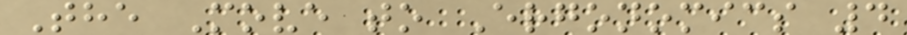The Move to Ergonomics 4
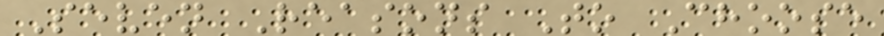Seven Reasons To Choose
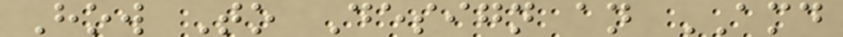How To Design an AMD
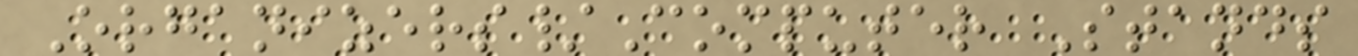Organizers/Computer Stands
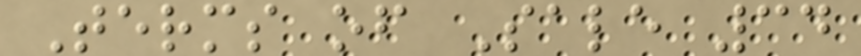Terms of Sale 34
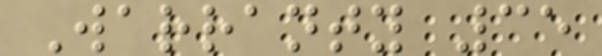Warranty 35
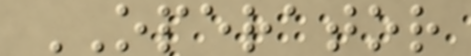OPERATOR
